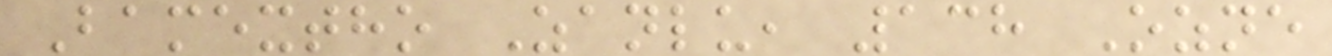Bamextho Zanlu, 138 Ozne
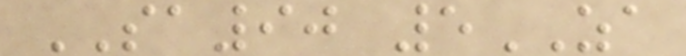SA90 5ZA
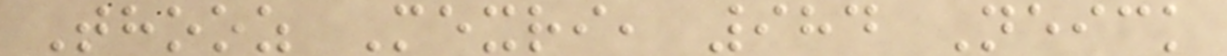Thooz Mexri, 984 Neick
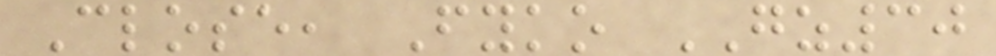Close, Fyko GZ30
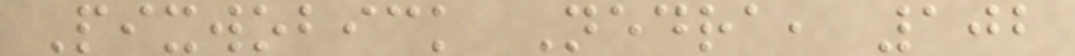Pixwobick Nedra, 102
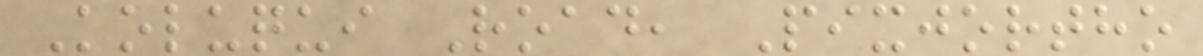Koluqui Road, Pixjortho
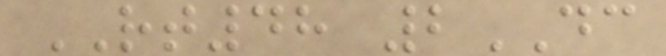RT48 2DC
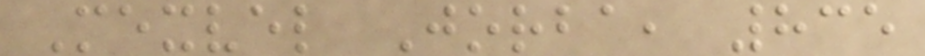Mexvel Jorba, 835
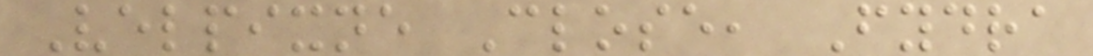Velpixne Close, Fydra
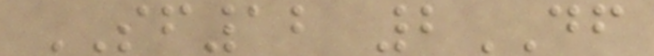SF12 2DF
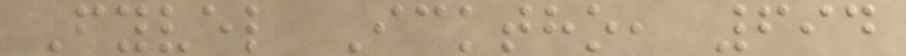Fyvel Icktho, 694
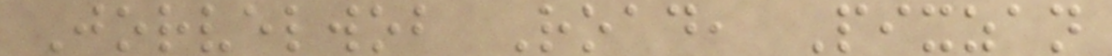Jorvelwob Road, Pixzan
